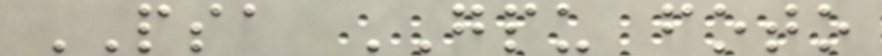PSA GPU foto
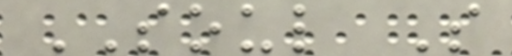SOUL S
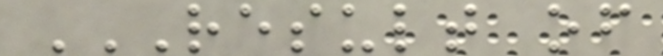RESULT OF
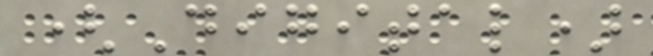(Digital)
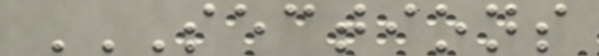SECTIONS
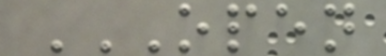OPEN
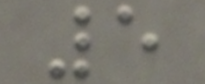5
